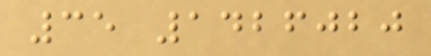35 1426020
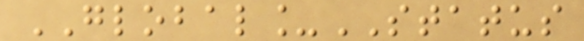GLOBAL_STATUS
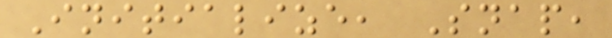Initialize, Snap,
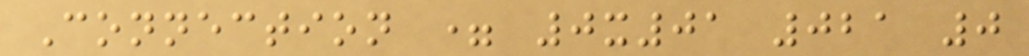Connection = 0x01 021 0
